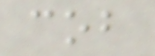cob
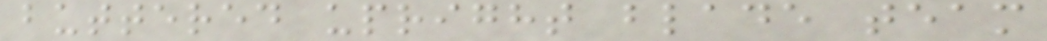buttered upright blade team
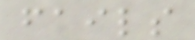fails
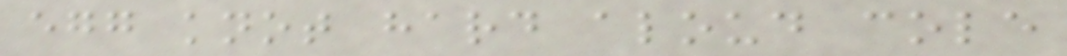egg knot hard aloud cole
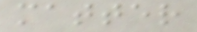matter
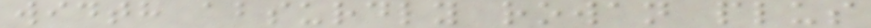width absurdly rowan plus
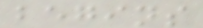begins
